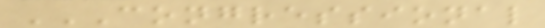CONGRESSIONAL
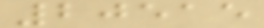20515
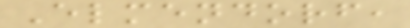Elmendorf,
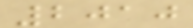2010
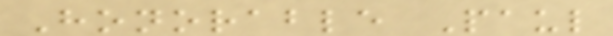Honorable Paul
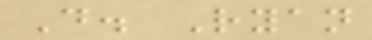D. Ryan
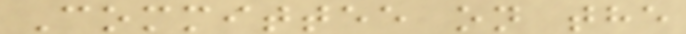Committee on the
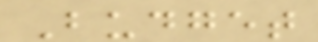Budget
